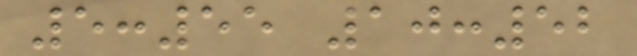5:55 10:52
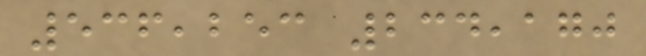536,253 234,170
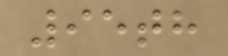95th
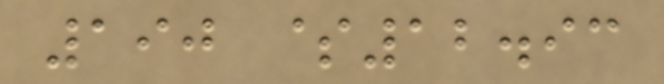190 $12.93
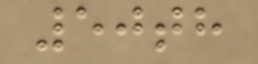50th
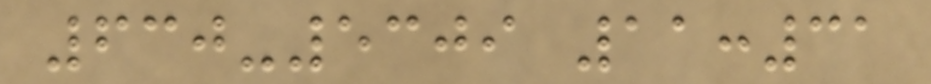630-5309 11:31
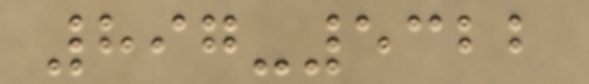897-5322
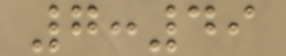7:49
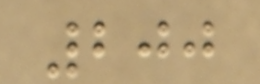200
